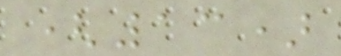(13)
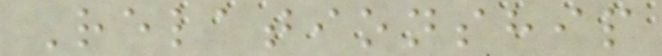Relationship
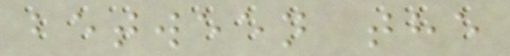between the
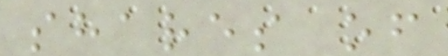shares of
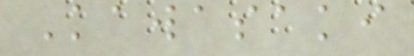Kawasaki
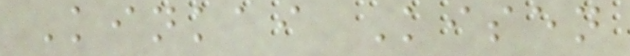Kinkai Kisen
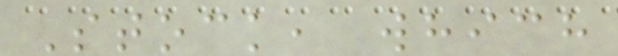Stock, which
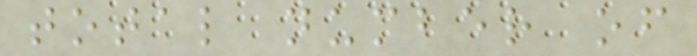total number of
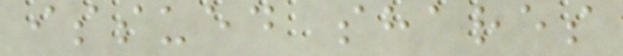issued shares
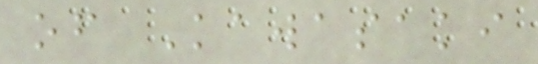of Kawasaki
